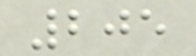205
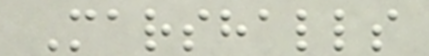Marshalls
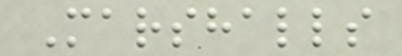Marshalls
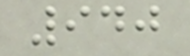940
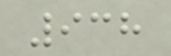938
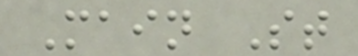Main St
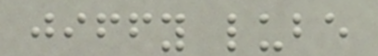jiffy lube
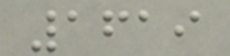1619
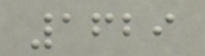1629
